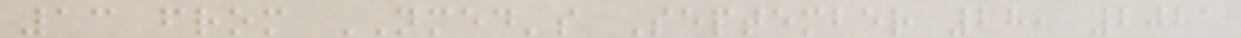13 from NMED's September 28, 2021
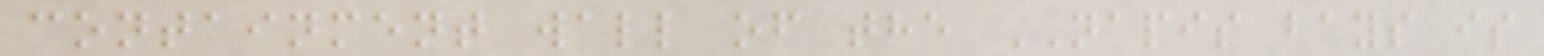containment wall of the NAPIS bays is
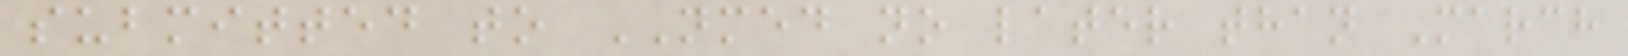submitted to NMED no later than March
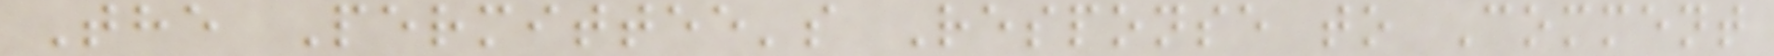The Permittee's Response to Comment
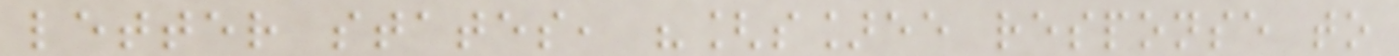letter states, "[s]ee response to
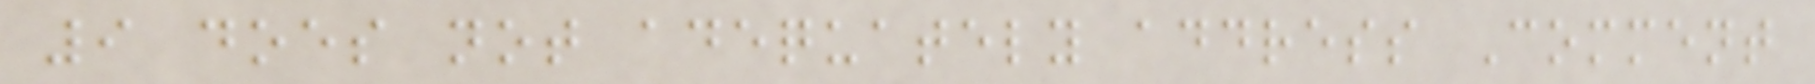9 does not adequately address Comment
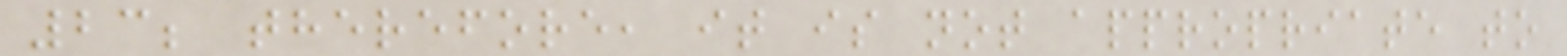23; therefore, it is not appropriate to
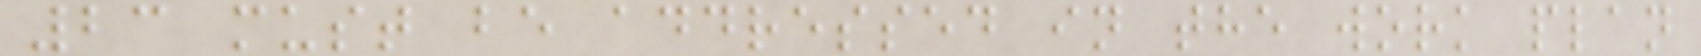23 must be addressed in the work plan
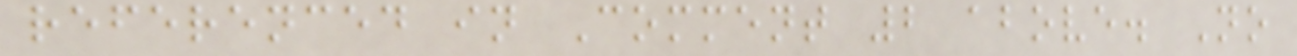referenced in Comment 2 above. No
